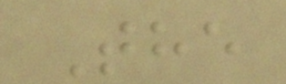The
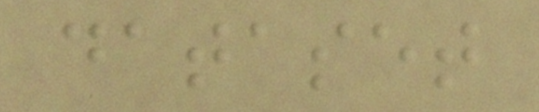dataset
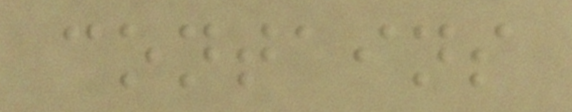contains
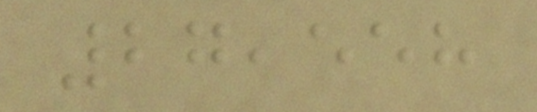27,558
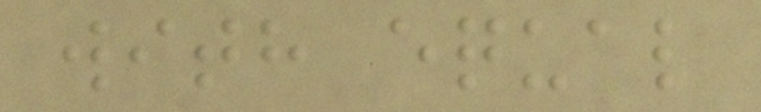with equal
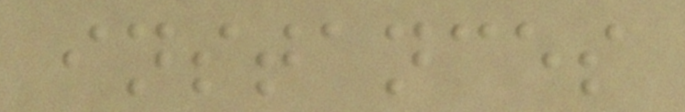instances
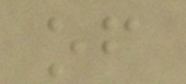of
